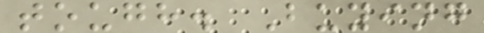tough. Buying
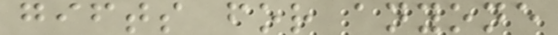gifts for anyone
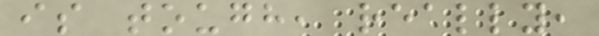is tough, really,
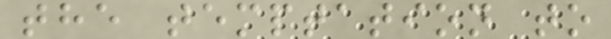the temptation to
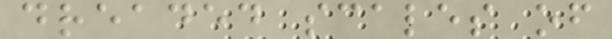dreaded scales of
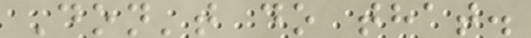Don't do that.
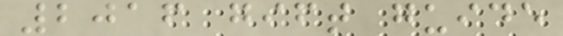2016 gift guide
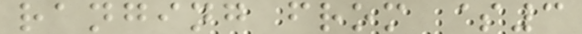ranging from $3
